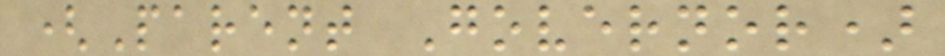(Parent Governor)
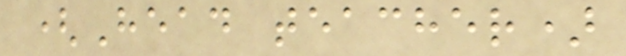(Head teacher)
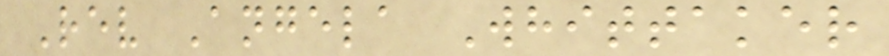Rev Angela Whittaker
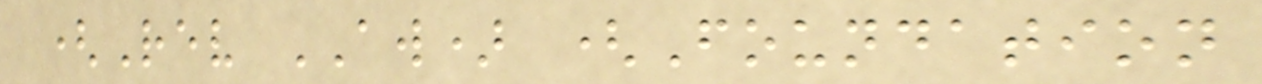(Rev AW) (Foundation
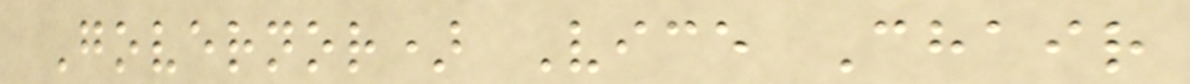Governor) Vice Chair
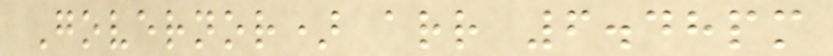Governor) arr 6.48pm
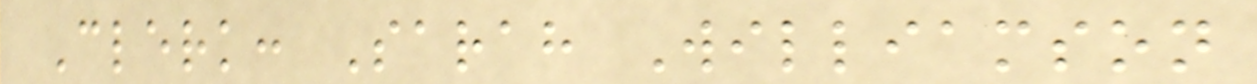Clerk: Sarah Williamson
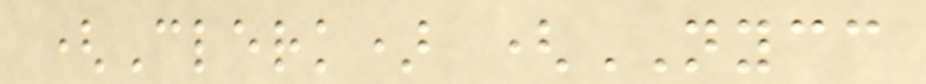(Clerk) (NYCC
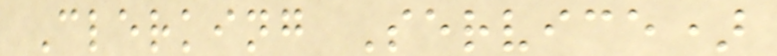Clerking Service)
